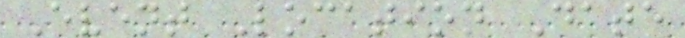Event Location Date
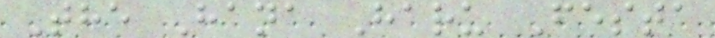The Hana Haru Festa
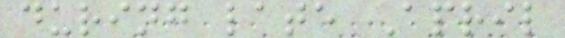during late April
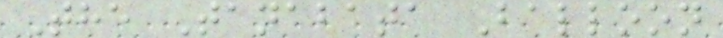The Tanabata Balloon
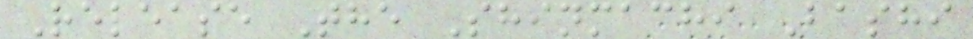Release The Shinmachi Bashi
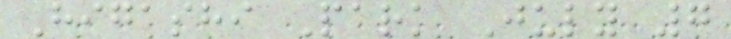Higashi Park July 7
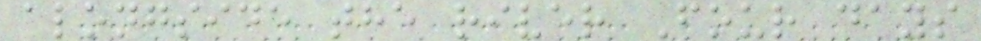alongside the river Four days
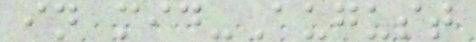in mid-August
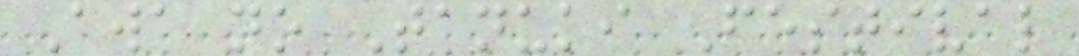Awa no Tanuki Festival
